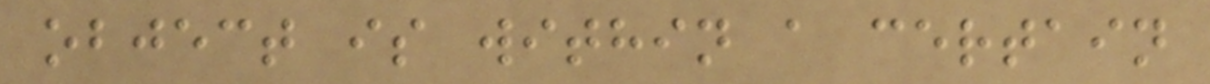object is within a certain
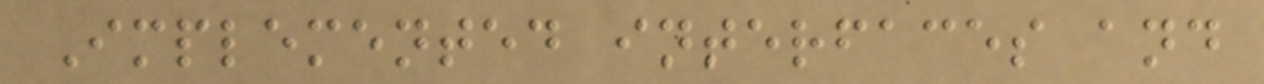Implemented interfaces and
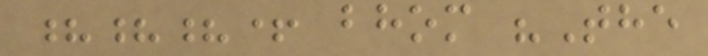???+ bhom "The
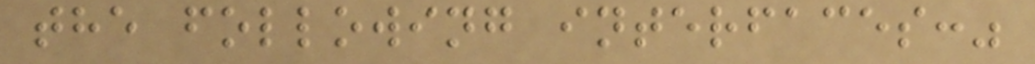the following interfaces:"
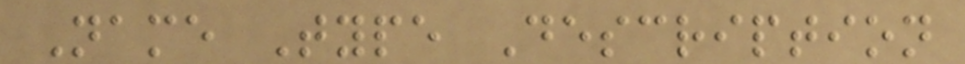Name Type Description
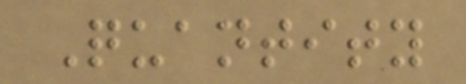Quantity
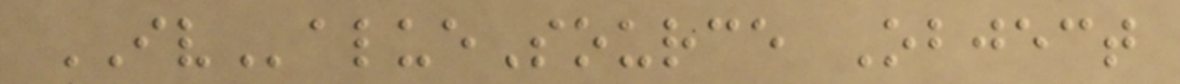IValueSource Object
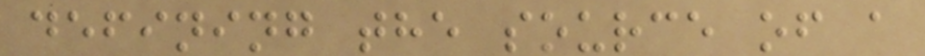defining the source of a
